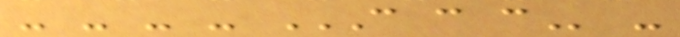- - - - C C C -
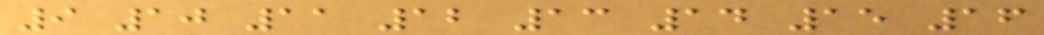9 10 11 12 13 14 15 16
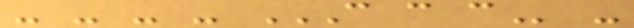- - - - C C C -
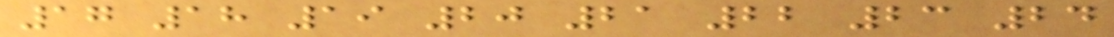17 18 19 20 21 22 23 24
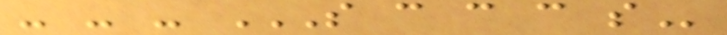- - - S C C C S
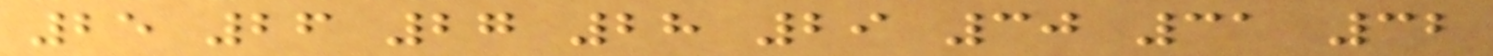25 26 27 28 29 30 31 32
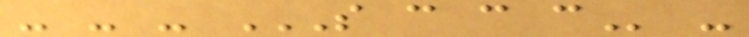- - - S C C C -
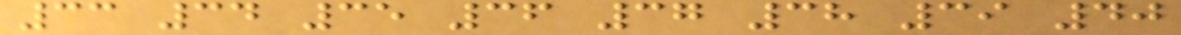33 34 35 36 37 38 39 40
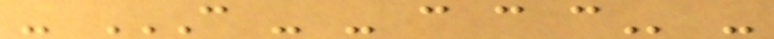- C - - C C C -
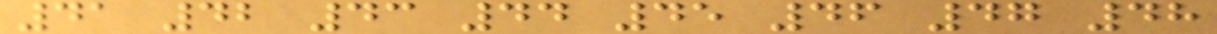41 42 43 44 45 46 47 48
